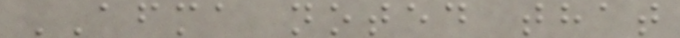AFMA noted that
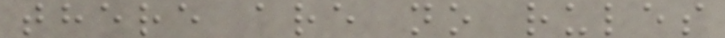there are no rules
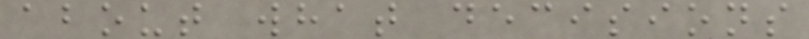about what decisions
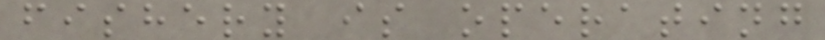fishery is operating
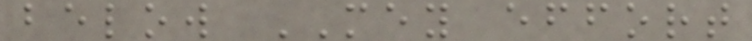below MEY effort
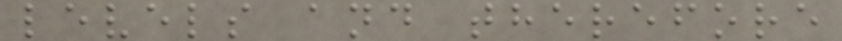levels and therefore
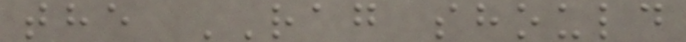the RAG should
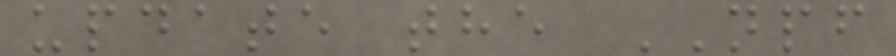update the NPF
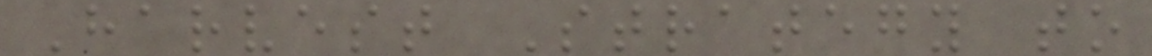Harvest Strategy to
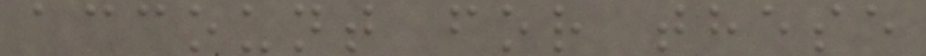account for these
